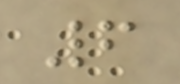6
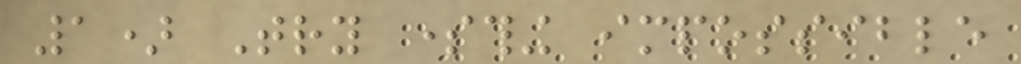1) Try something impossible
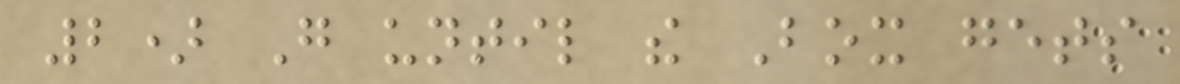2) Go until the Box gets
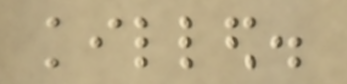killed.
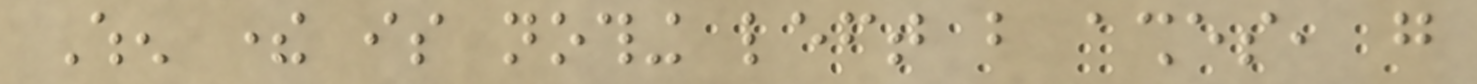When there is nothing left but ashes, go
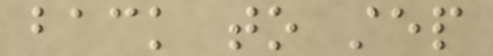back to step
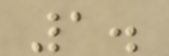1.
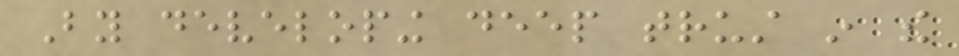By developing deep trust in the
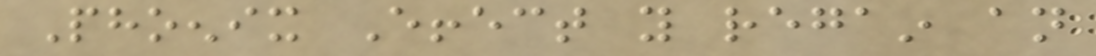Phoenix Effect you regain an
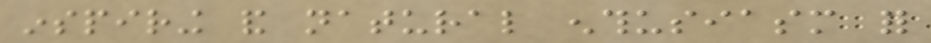inspiring and natural enthusiasm for
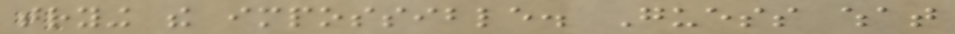trying the impossible. Guess what
